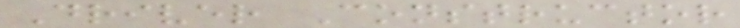Driver Constructor
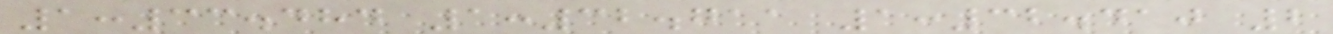1:33.484 1:32.711 1:32.410 2
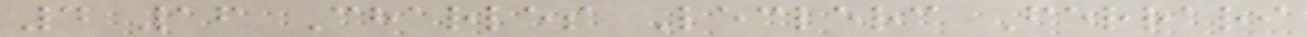4 16 Charles Leclerc Ferrari
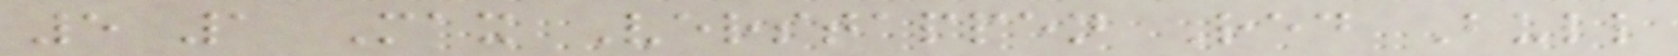5 1 Max Verstappen Red Bull
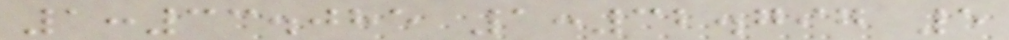1:33.085 1:32.797 5
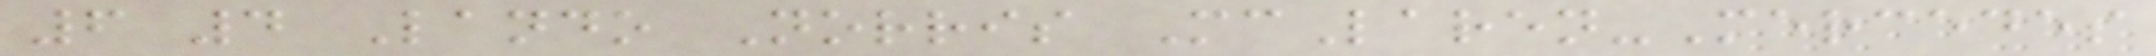6 4 Lando Norris McLaren-Mercedes
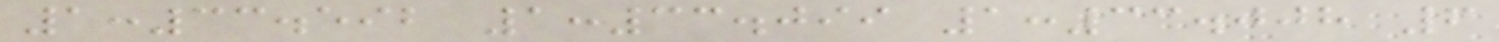1:33.592 1:33.099 1:33.008 6
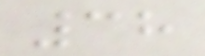38
